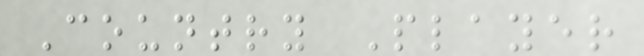Country Player
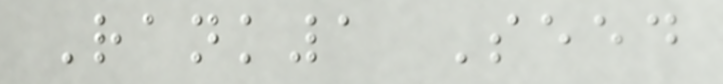Rank1 Seed
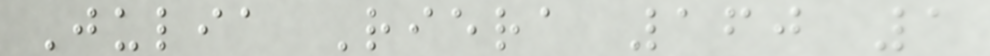Julia Riera 160 1
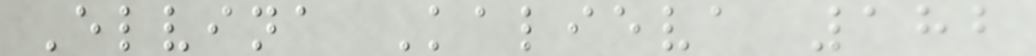Elvina Kalieva 182
